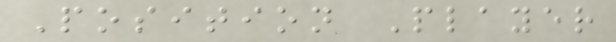Position Player
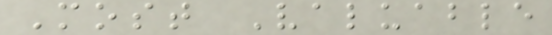Most Valuable
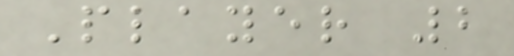Player 2
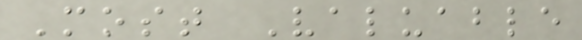Most Valuable
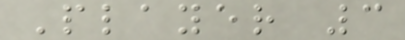Player 3
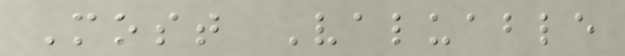Most Valuable
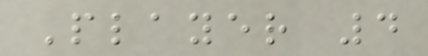Player 4
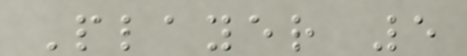Player 5
